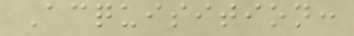Acquisition:
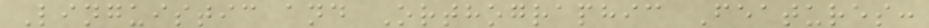Linguistic and Orthographic Features:
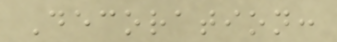Decoration:
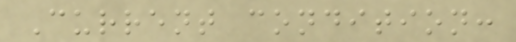Current condition:
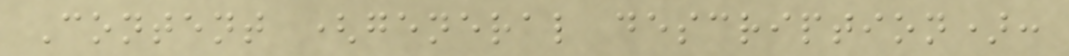Content (general description):
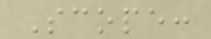Scope:
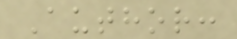Author:
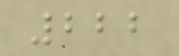222
